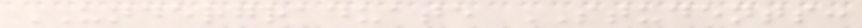UNDERGRADUATE STUDENTS:
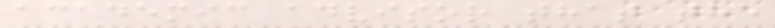academic advisor that the
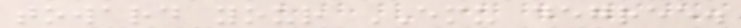toward your EMU degree.
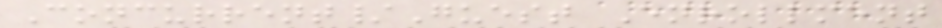Concurrent/Guest Enrollment
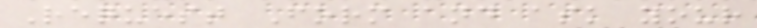Request Form and ask your
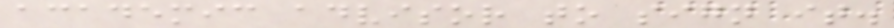academic advisor to sign it.
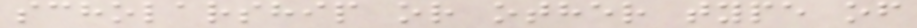scholarship or other type of
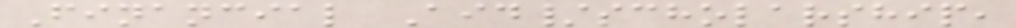Financial Aid/scholarship,
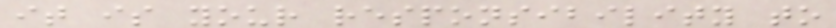it is your responsibility to
